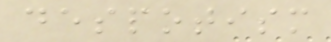despotism
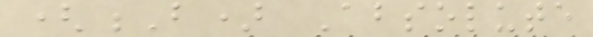(B) Absolute
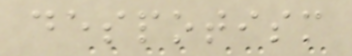despotism
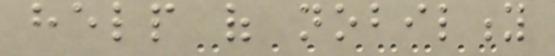help of nobility
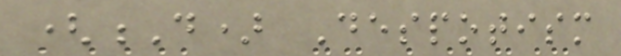(D) Despotism
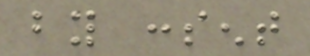by consent
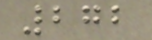272
